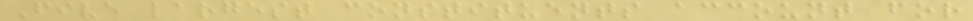Five largest constituents account for
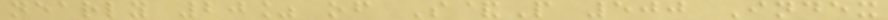nearly 20% of S&P 500 Index
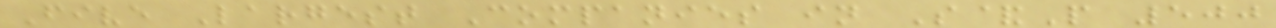Five Largest Companies in S&P 500
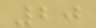20
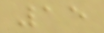15
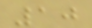10
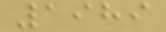1989
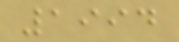1994
